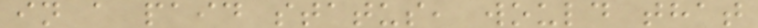in a paid status, would that
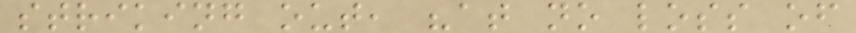striking out, "at no loss of
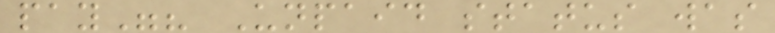pay"? Unpaid status was
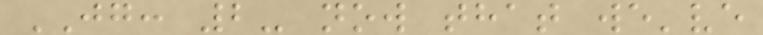JG: 2- now that we've
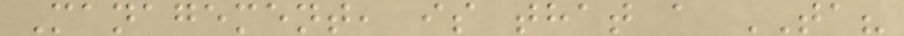Management, is that a TA?
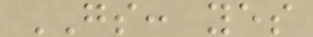GS: yes
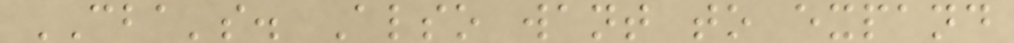CBA's. Also want to expand
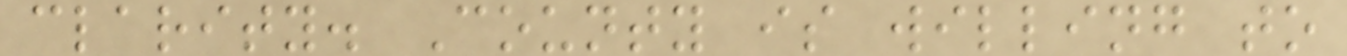clarity. County is willing to
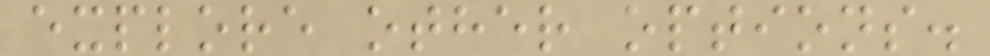explore other options.
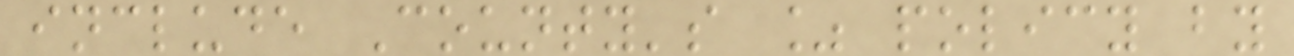include County's % policy by
